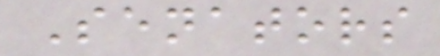Senators
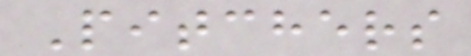Pitchers
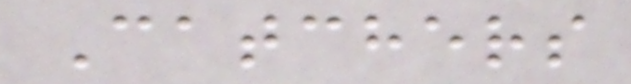Catchers
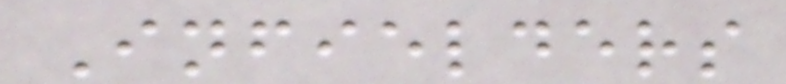Infielders
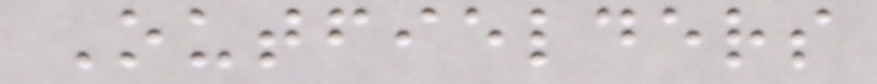Outfielders
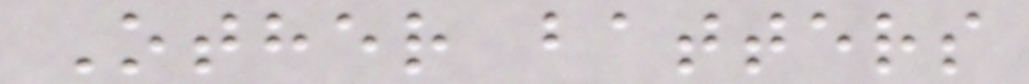Other batters
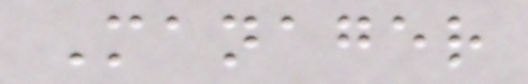Manager
